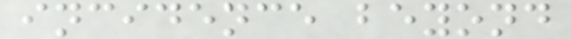incidence beyond
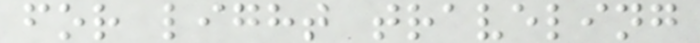for light traveling
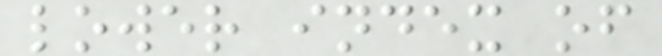lower index of
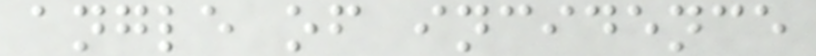angle of incidence
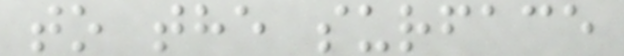to the surface
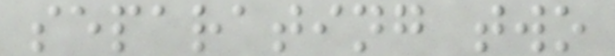separating two
